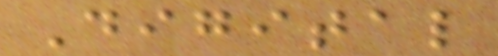Digital
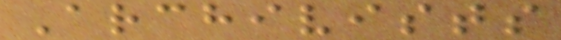Archivists
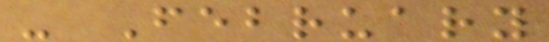- February
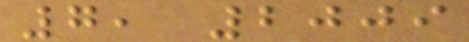7, 2009
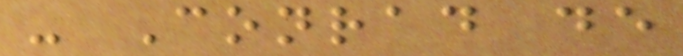- Conrad de
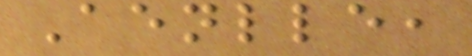Aenlle,
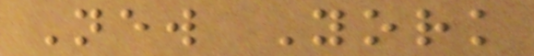New York
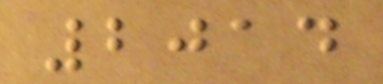2014
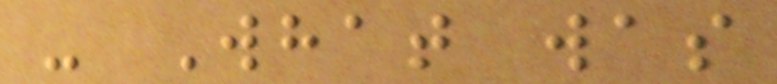- What was
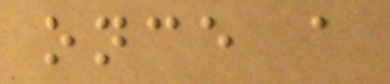once a
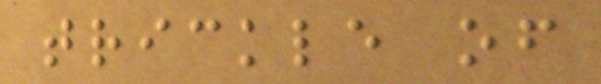trickle of
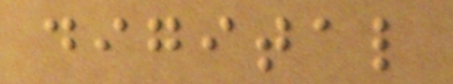digital
